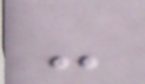-
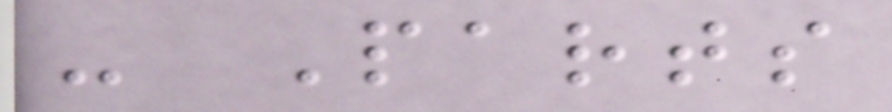- Parts
